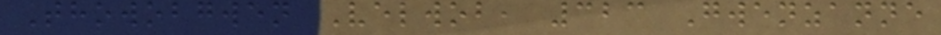Thowobgwen Velwob, 323 Gwenzanne
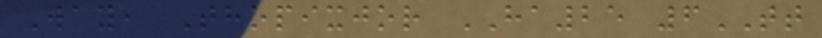Way, Thopixjor HA25 6TT
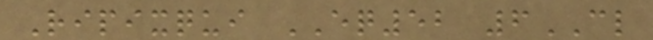Ripixqui EQ52 6CL
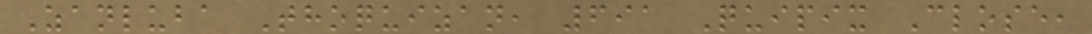Zanluba Thoquizan, 691 Quipix Close,
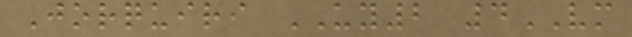Jorquiri UY2 4VM
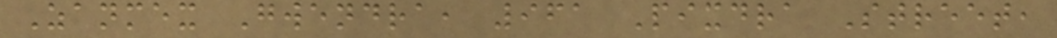Zanmex Gwendra, 961 Pixdra Street,
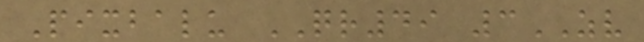Pixbalu QR49 3ZV
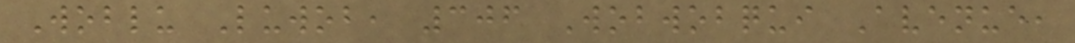Woblu Luwob, 306 Wobwobqui Avenue,
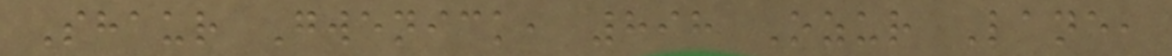Shaur Gwenick, 898 Ozur Lane,
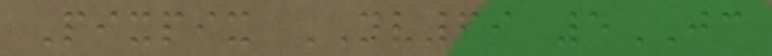Pixpix NV69 5JC
